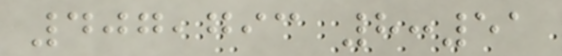407,793 8:51
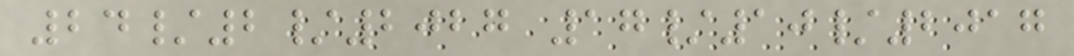24/2/2027 17/10/2017
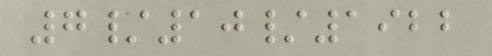7/10/1922
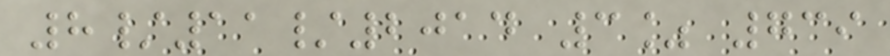8/11/2014 3% 739
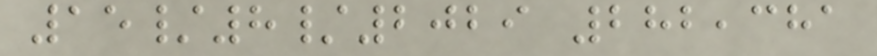15/8/2029 282,381
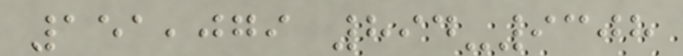151,079 894-9308
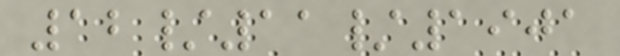12/11/1901
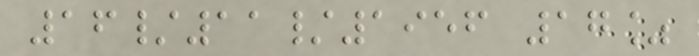16/11/1956 17%
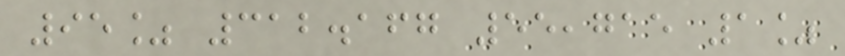95% 312.167 55,715 1%
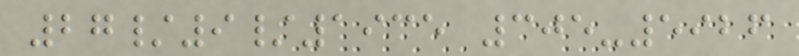27/9/1935 305-5926
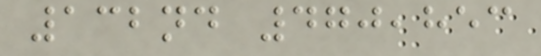132nd 470,853
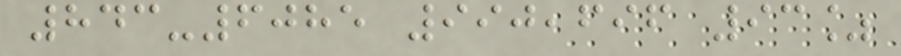843-6085 990,696 93%
